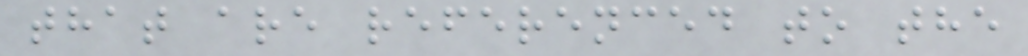that are referenced to the
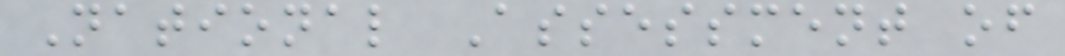National Assessment of
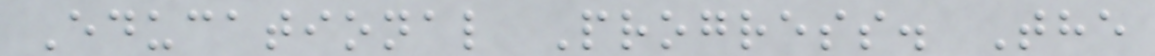Educational Progress. The
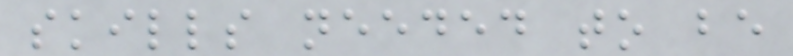skills needed to be
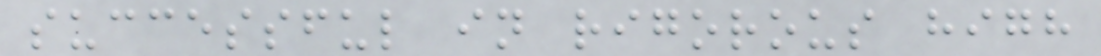successful in rigorous high
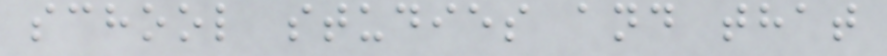school studies and that
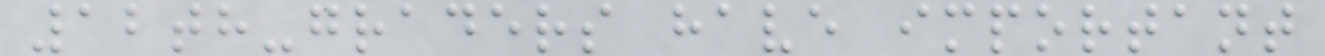12th-graders have important
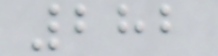282
